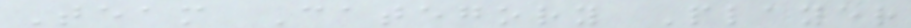Team Category Player
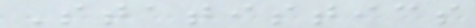Statistics
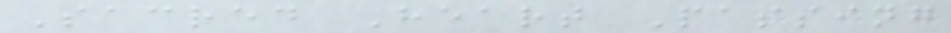Sacred Heart Passing
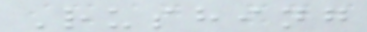Rushing
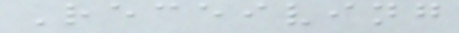Receiving
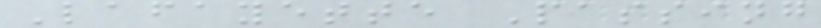Lafayette Passing
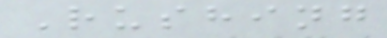Rushing
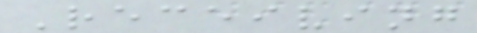Receiving
